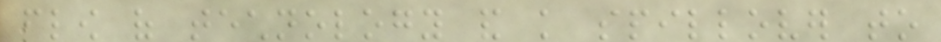flow of technology and knowledge spillover to
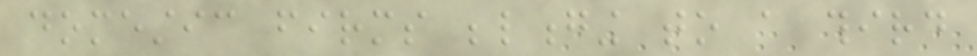domestic firms belonging to a third
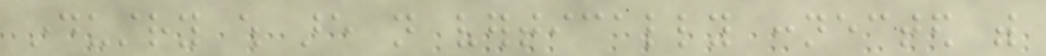industry which are not vertically connected with
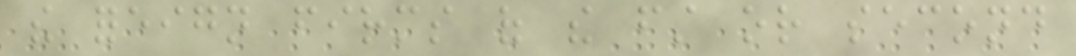the foreign firms of the first or second
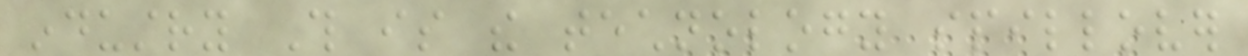industry This is the technology spillover
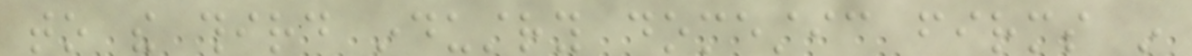to the third industry domestic firms in
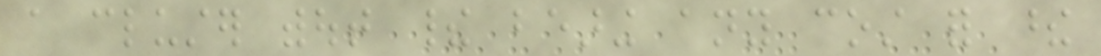a cluster without their bearing any cost for these
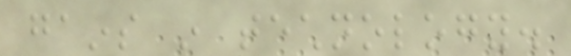gains in technology.
